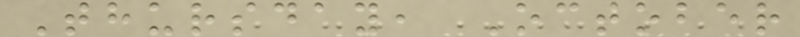Thursday, October
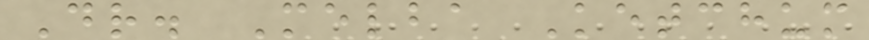Dr. Melba Ketchum
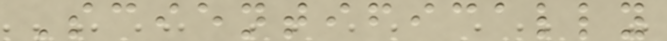Scientifically
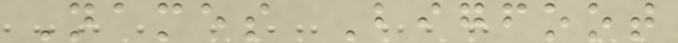Names Bigfoot
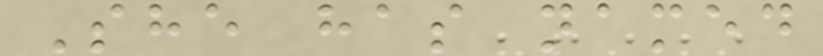She has named
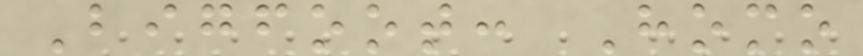Bigfoot: Homo
